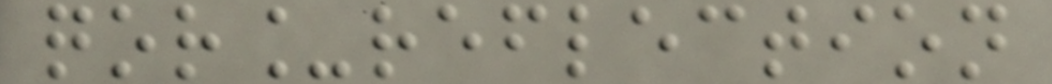qor_reflection
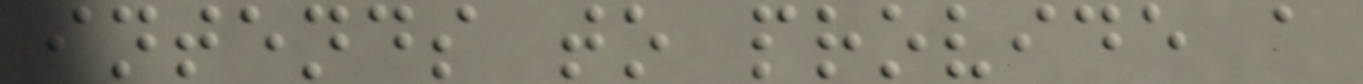intends to provide a
